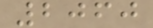2060
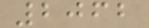2062
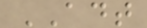ADT
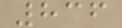836
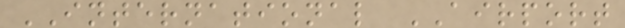INTERNATIONAL AIRPORT
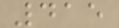415
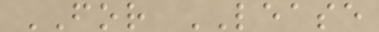FOR LEASE
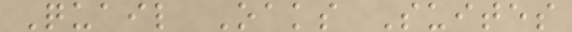Quail Oaks Suites
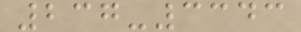237-3343
